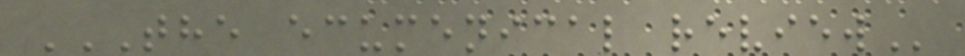THE ECUMENICAL REVIEW
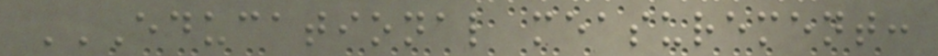EDUCATIONAL MEASUREMENT:
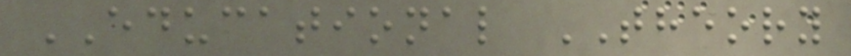EDUCATIONAL THEORY
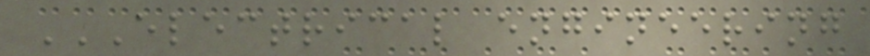ELECTRICAL ENGINEERING
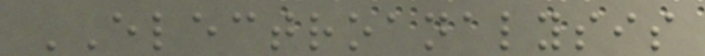ELECTROANALYSIS
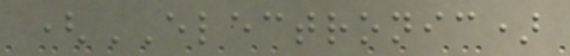(ELECTRONIC)
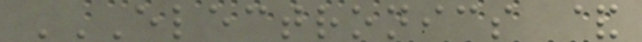ELECTRONICS &
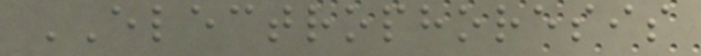ELECTROPHORESIS
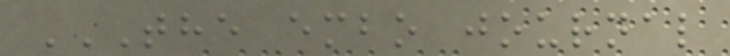THE EMBO JOURNAL
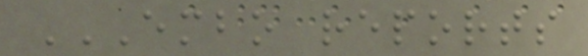EMBO REPORTS
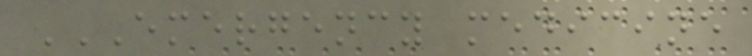EMERGENCY MEDICINE
